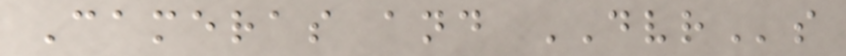Cameras and DVRs
